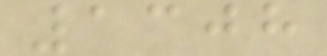1308
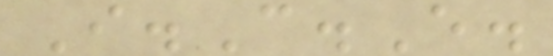I.C.E.
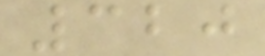320
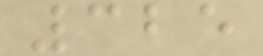325
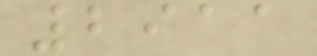2911
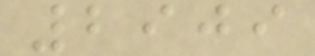2909
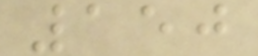150
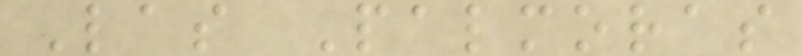Las Palmoras
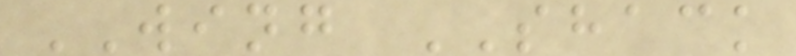WING SHACK
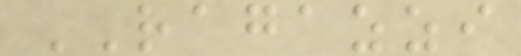RAGAZZI
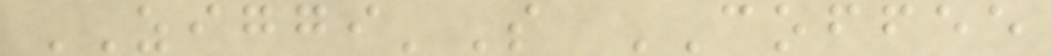ZIGGI'S COFFEE
